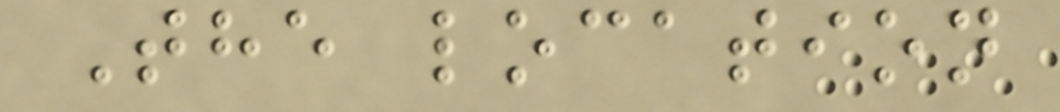The location
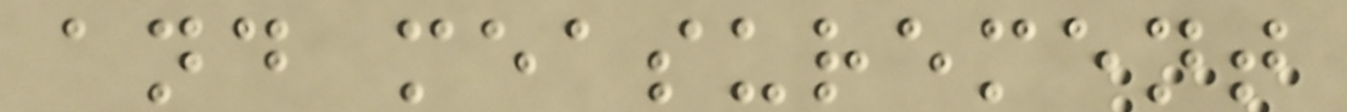and measurement
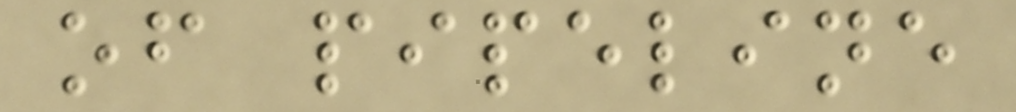of pipeline
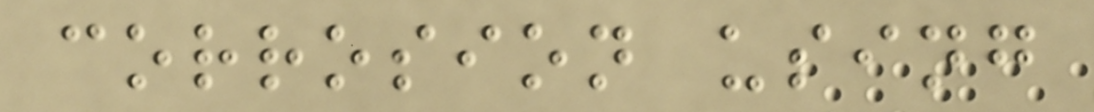corrosion using
